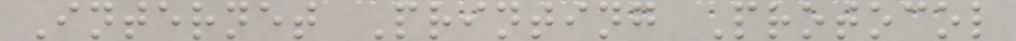Internet Printing Protocol
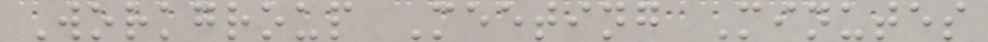Workgroup Meeting Minutes
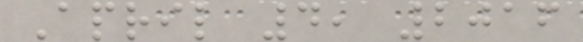April 4, 2016
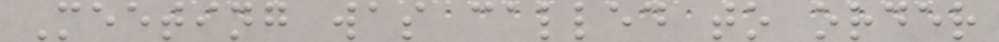Meeting was called to order
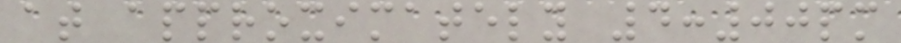at approximately 4:00pm
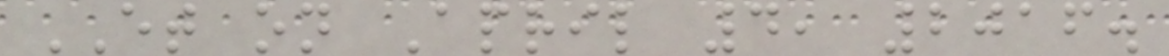ET on April 4, 2016.
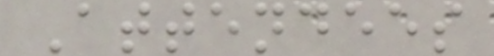Attendees
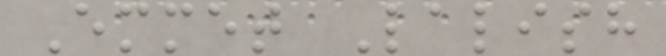Emmet Lalish
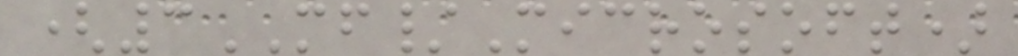(3MF/Microsoft)
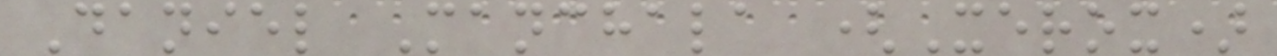Daniel Manchala (Xerox)
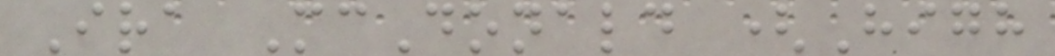Ira McDonald (High
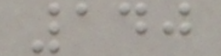140
